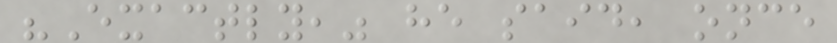"Exactly," he said, once
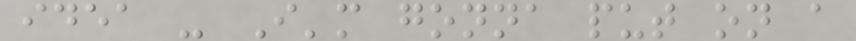idea - I'm gonna put on a
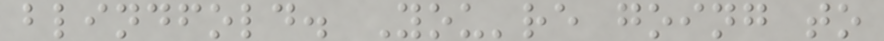blindfold. You're going to
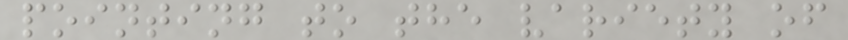pointing to the variety of
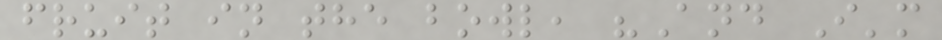fruit in the bowl, "And I'm
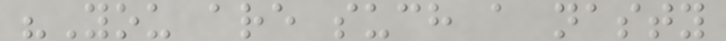"You are such a nasty
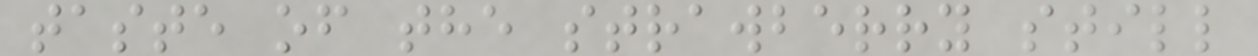taste of the strawberry still
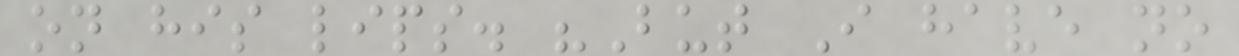on his lips. "But I have no
